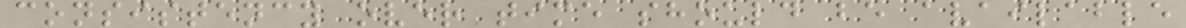consistency over time should be available
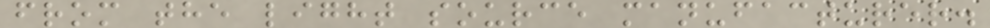from the light source manufacturer.
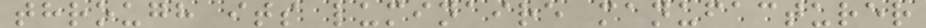through its luminaire manufacturer
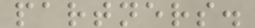partners.
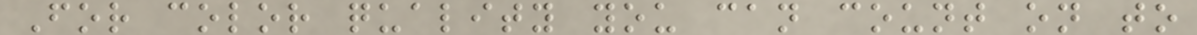For color quality you can count on to
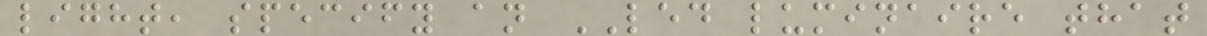light, specify an LED luminaire that
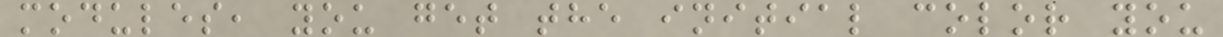modules, you get the initial color you
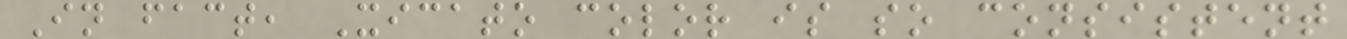In fact, Xicato color is so consistent
